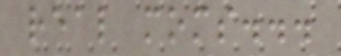real moms...
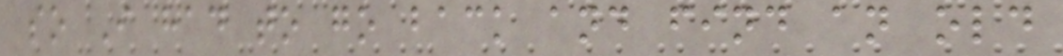so I had to go back and find an old
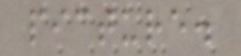picture.
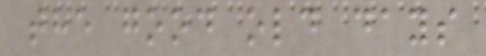the good old days
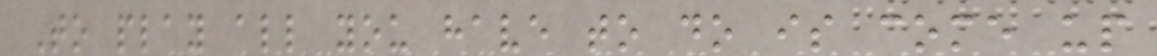To play all you have to do is come up
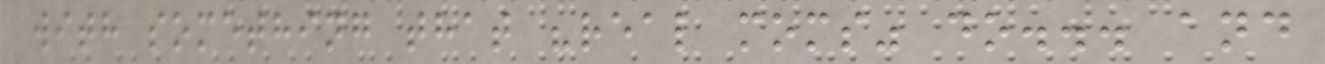with something that "real moms" do... and
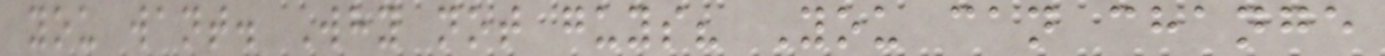you want. Why not guys? You can change
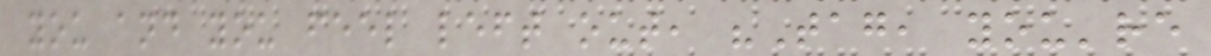you and you feel left out, "Tag, you're
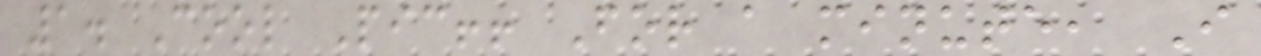1. Cool Pic!! For a minute, I
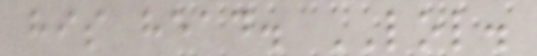his head. LOL.
